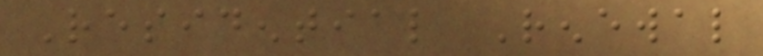Residential Renewal
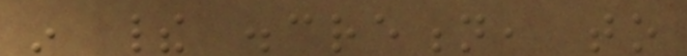in their discretion, to
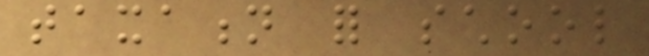taxation for school
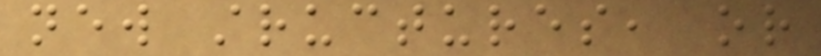new structures, or
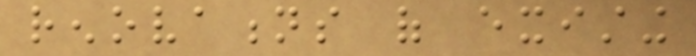renovations of existing
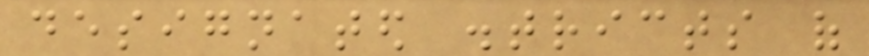designated districts of
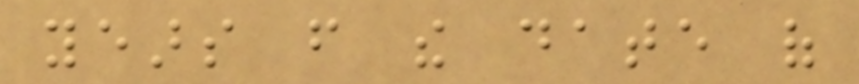years from the date of
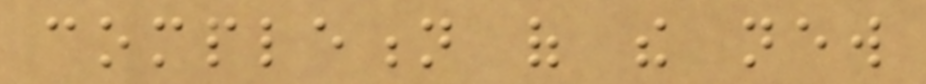completion of the new
